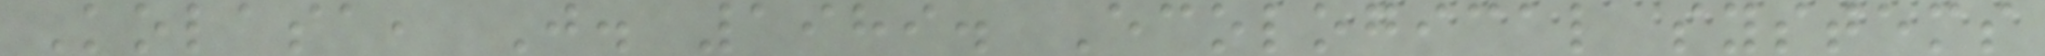Kolasa, J. 1989. Ecological systems
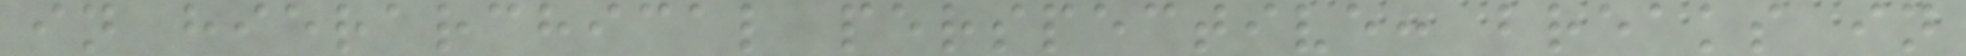in hierarchical perspective: breaks in
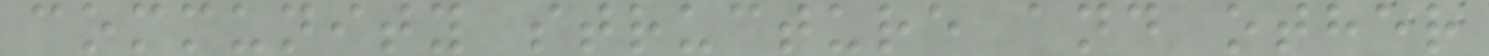community structure and other
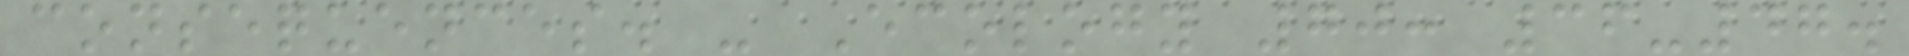consequences. - Ecology 70: 36-47.
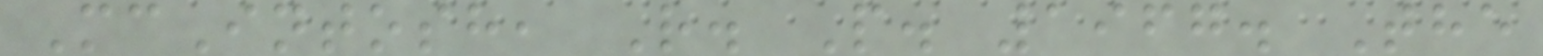McIntosh, R. P. 1967. The
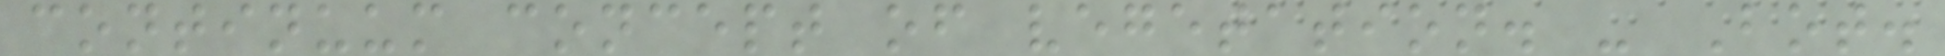continuum concept of vegetation. - Bot.
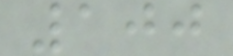100
